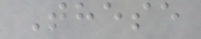These
